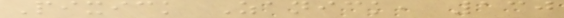Pixick Zanick, 130
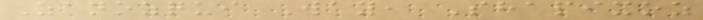Zanozqui Way, Shapixoz
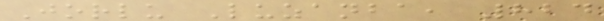Jorlu Luzanba, 824
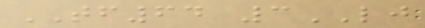TF64 3LJ
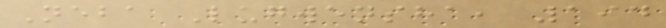Neba Lugwensha, 194
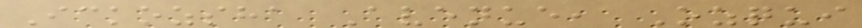Ickozsha Avenue, Ozqui
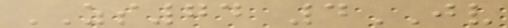ZS74 4JV
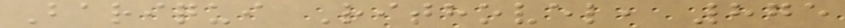Bariqui Rithovel, 875
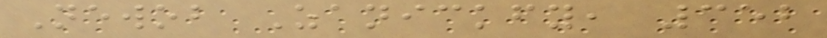Newob Zanickfy, 352
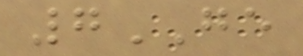7GE
